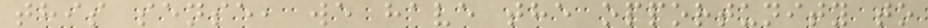this sense, we have the opportunity to
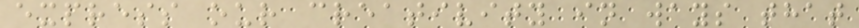express our creativity in ways that
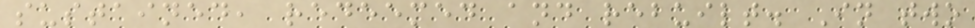sustained, redeemed and rebuilt. In two
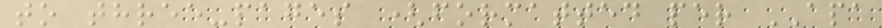to three-pages (formatted per APA
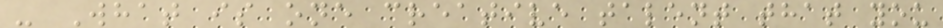- What is one creative talent that you
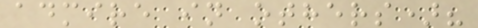admire in others)?
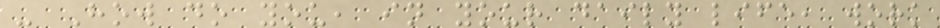- How do you, in your daily life, work
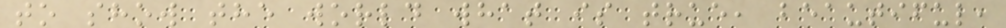to show the world what is true, beautiful,
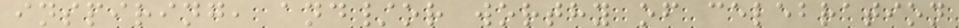inspiring, and/or worthy of celebration
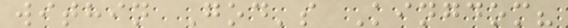within God's Kingdom?
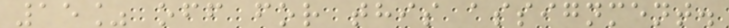15% off for this assignment.
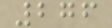276
